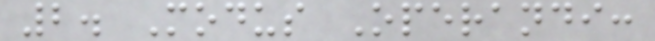2. Modus Operandi:
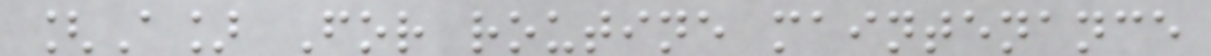[A] For routine maintenance
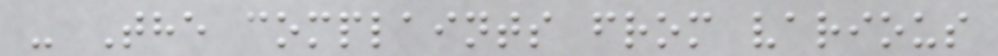- The complaints from various
